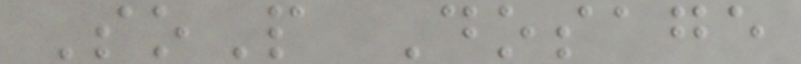SoP Dosage
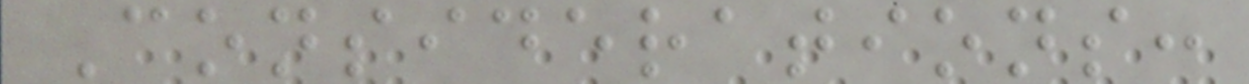Considerations:
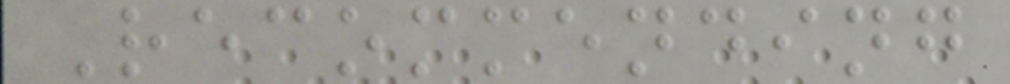Recommending
